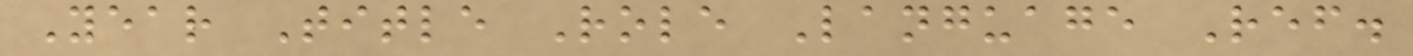Year Title Role Language Ref.
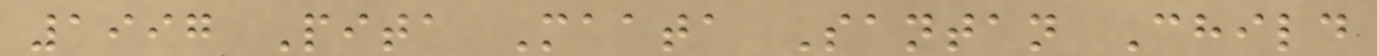1997 Pita Maata Santan Child
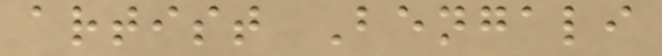artist Bengali
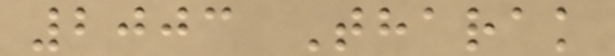2003 Tharak
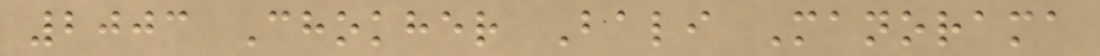2003 Chokher Bali Manorama
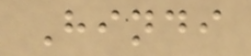Hindi
